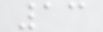13
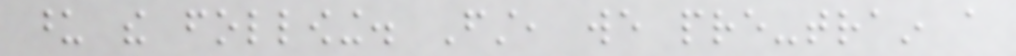upon the following. First, we pre-train a
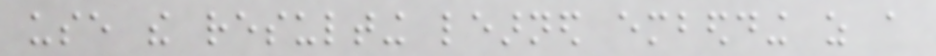use the resulting learned embedding as a
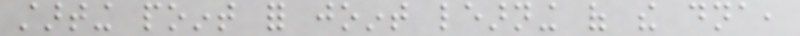starting point for joint learning of the dna,
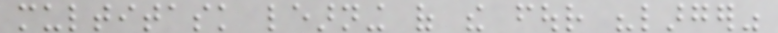multitask learning of the four "larger"
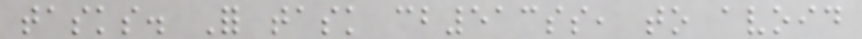tasks. For task cb513ss, to avoid
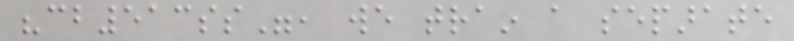"cb513ss", we train a separate
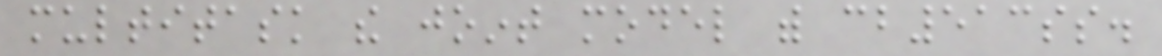multitask the joint model with cb513ss.
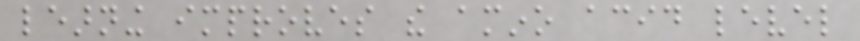learning improves the amino acid level
